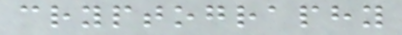cryptography
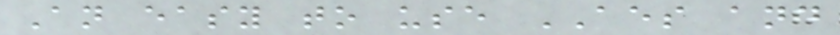An easy to use AES and
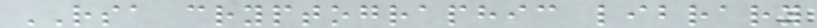RSA cryptographic library
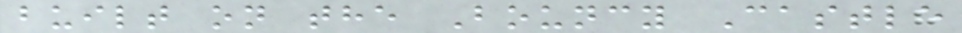built on the Bouncy Castle
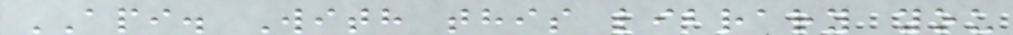API. With this library you
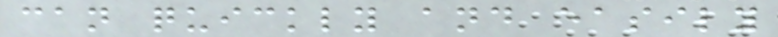can quickly and easily
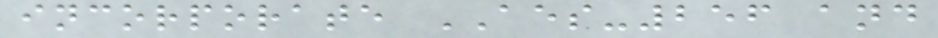incorporate AES-256 and
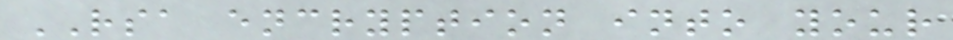RSA encryption into your
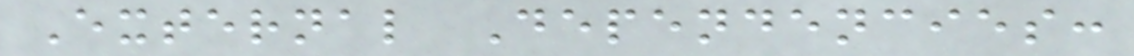External Dependencies:
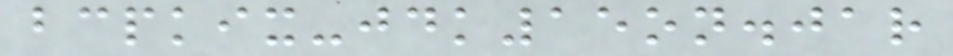bcpkix-jdk15on.jar
